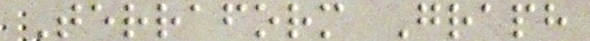Terraform Graph
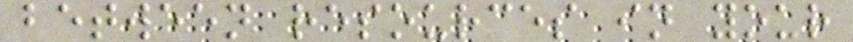between resources in your
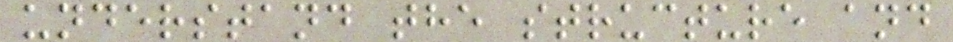understand the structure and
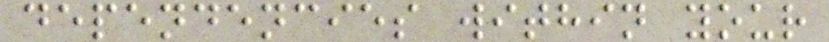dependencies within your
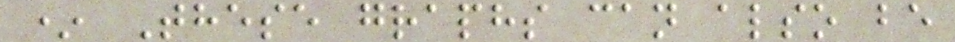* These graphs can also be
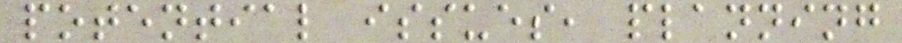potential issues, planning
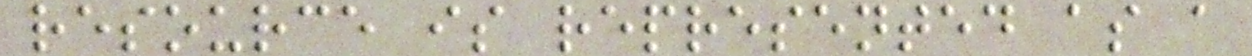resource is represented as a
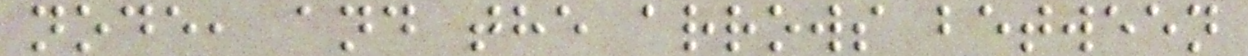node, and the arrows between
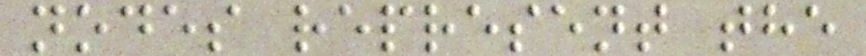nodes represent the
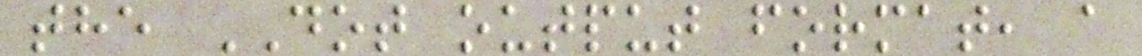the DOT output format, a
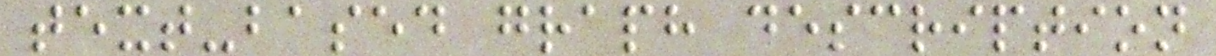text-based graph description
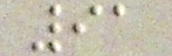91
